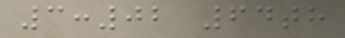3:02 64th
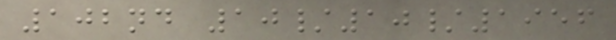102nd 10/10/1956
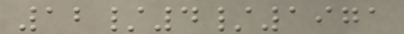12/4/1971
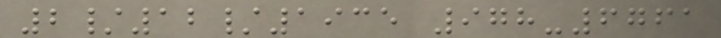2/12/1935 978-6761
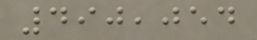490,054
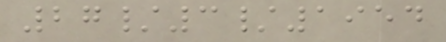27/3/1954
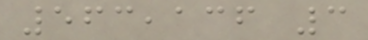563,136 3
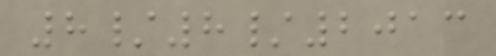8/8/2013
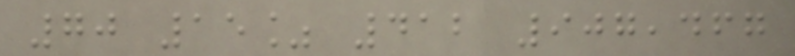70 15% 412 907,467
